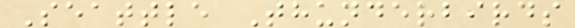Seattle Thunderbirds
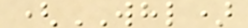(WHL)
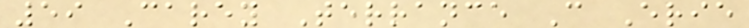59 Carey Terrance C Erie
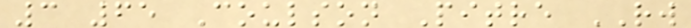3 65 Coulson Pitre RW
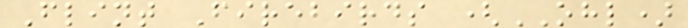Flint Firebirds (OHL)
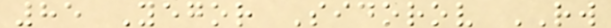85 Yegor Sidorov RW
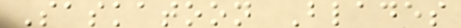Saskatoon Blades
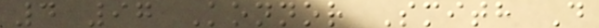4 97 Konnor Smith D
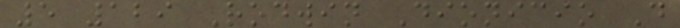5 129 Rodwin Dionicio D
